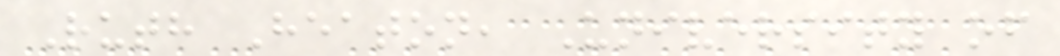Ruth Heaton, University of
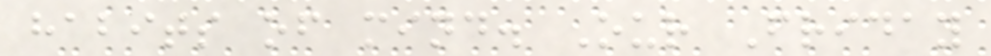habits of mind. Our Friday
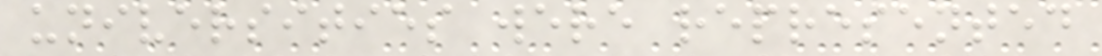universities were represented
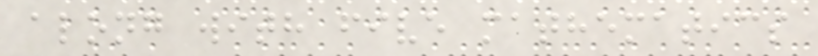along with five mathematics
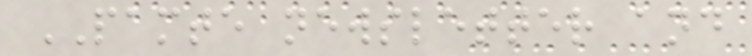PAMTE newsletter and
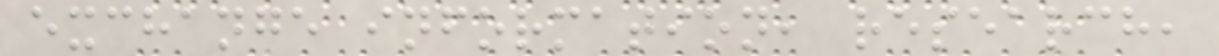exchange information, research,
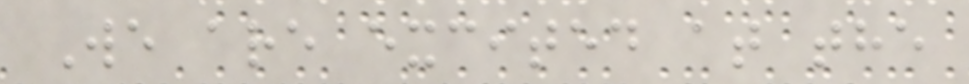We are excited at the
